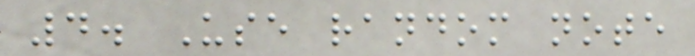4. Use random note
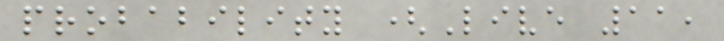probability (Live 11,
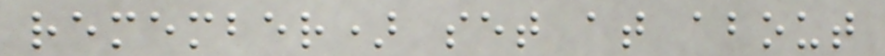remember) set at about
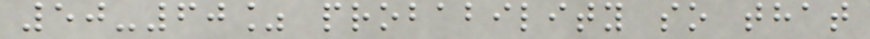50-60% probability so that
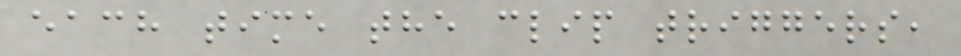each time the clip triggers,
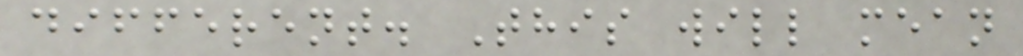different. This will mean
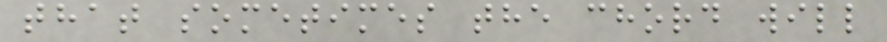that sometimes the chord will
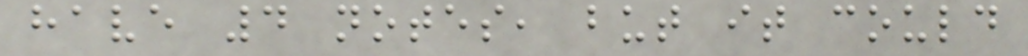have 4 notes, but it could
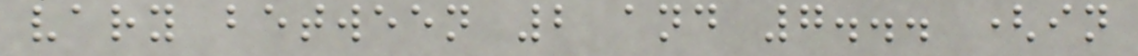vary between 2 and 7... (in
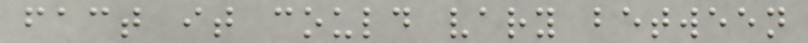fact it could vary between
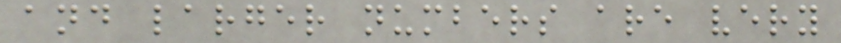and larger numbers are very
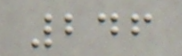246
